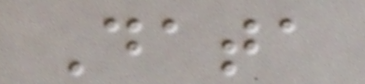Data
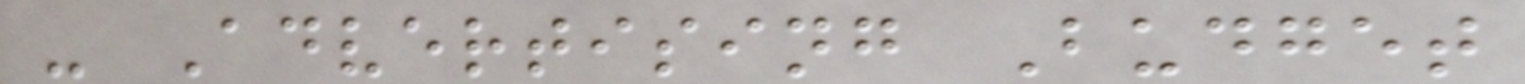- Advertising Budget
